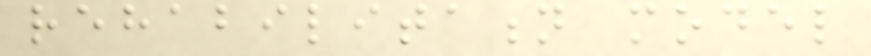rehabilitation model
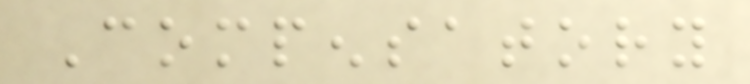Compensatory
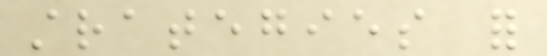strategies for
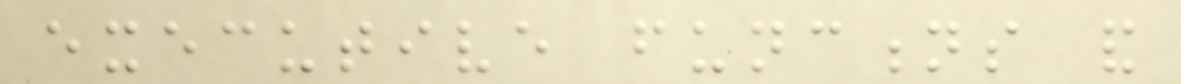executive functions and
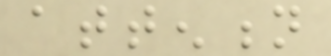attention
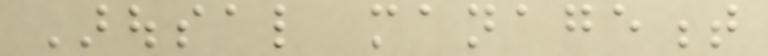Arousal management
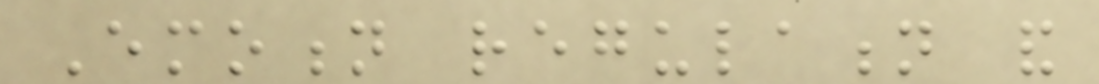Emotion regulation and
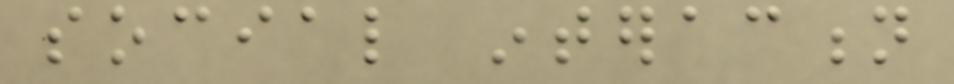social interaction
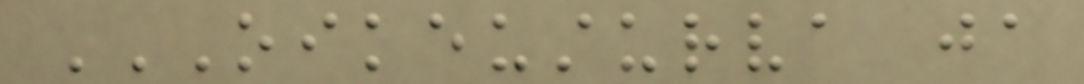OIKEUSTURVA JA
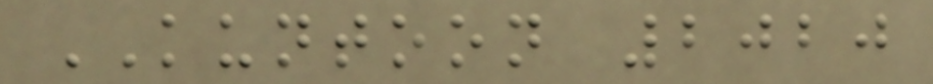KUNTOON 2020
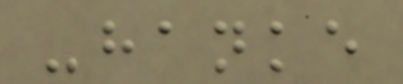-hanke
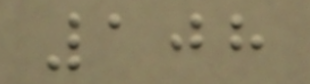108
